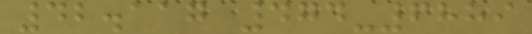42.117 474-6889
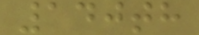140th
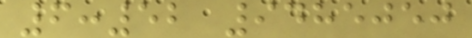6:52 9485050
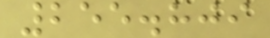255.809
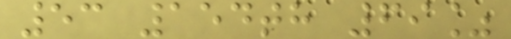53 154th 69%
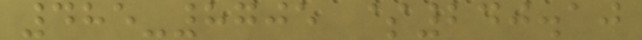485-8705 $240.10
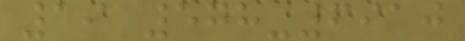19 578-6910
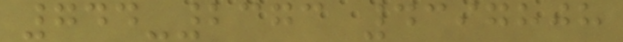744-2373 4397808
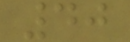40
